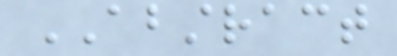ABSTRACT
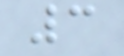3
